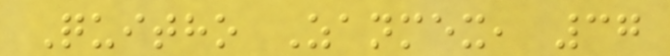Quitho Zanmex, 37
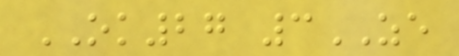OK27 3ZE
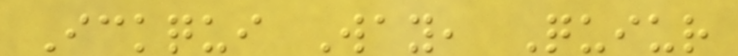Ickqui Way, Quiur
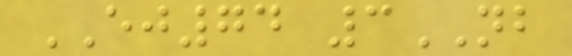EJ74 3NB
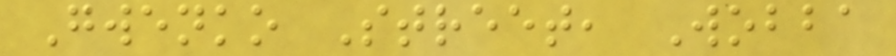Gwenko Street, Wobba
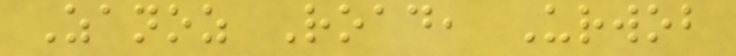Zanoz Road, Urwob
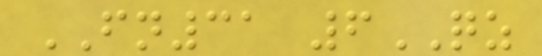FN31 6QZ
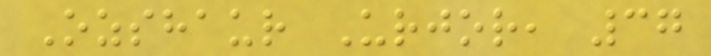Ozshaur Urjor, 37
